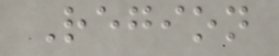Region
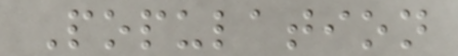Population
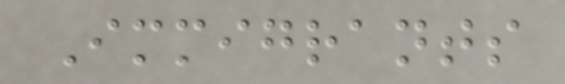Immigrants
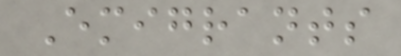Emigrants
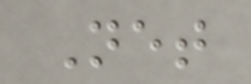Net
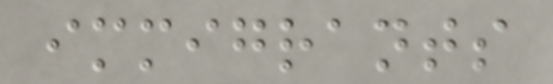immigrants
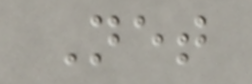Net
